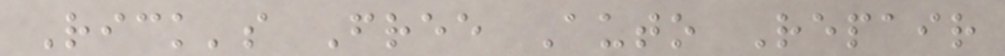Rick's Free Auto Repair
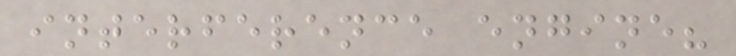interference engine?
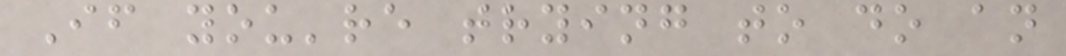If you're trying to do an
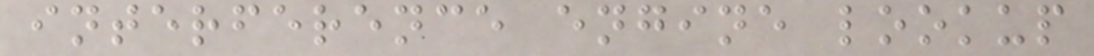interference engine lookup
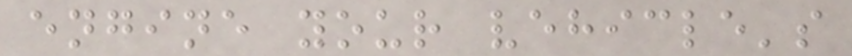engine your vehicle's
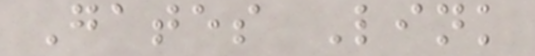Gates Link
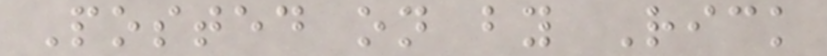Posted on by Rick
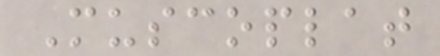Muscoplat
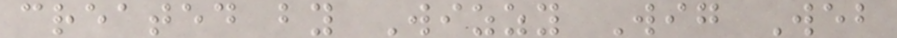created by Wizzy Wig Web
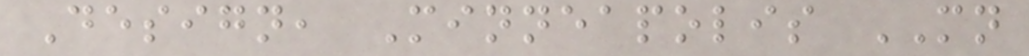Design, Minneapolis MN
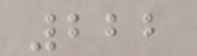222
